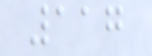117
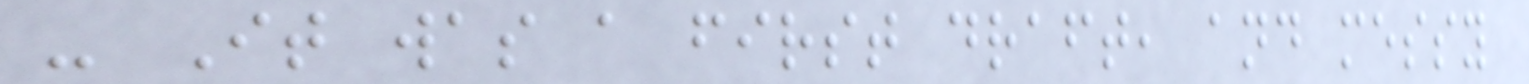- It was a first draft, and messy
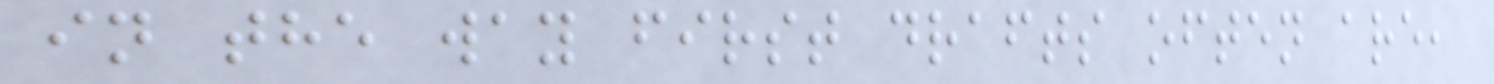in the way first drafts often are,
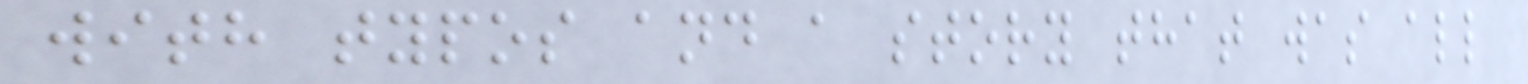with typos and a story that was all
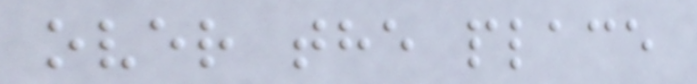over the place
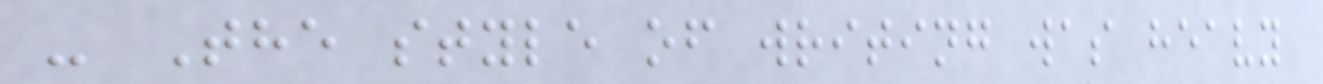- The style of writing was heavy
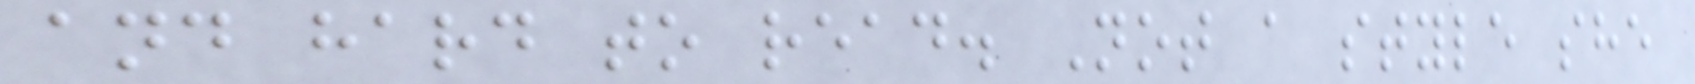and hard to read. Not a style she
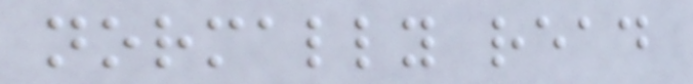normally read
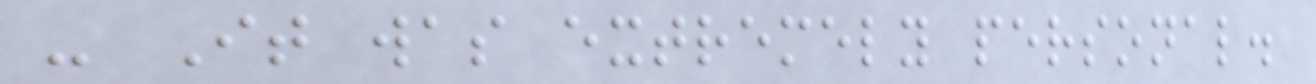- It was extremely personal.
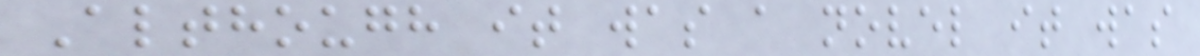Although it was a novel it was
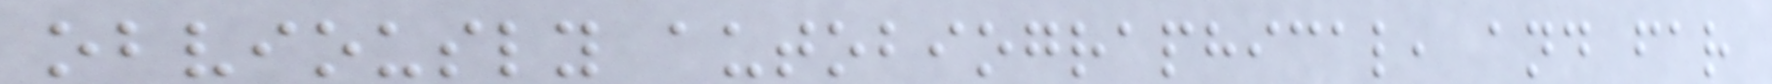obviously autobiographical, and far
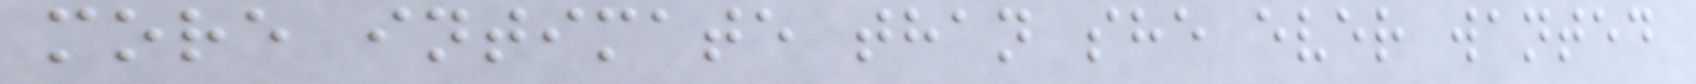more intimate than she ever wanted
